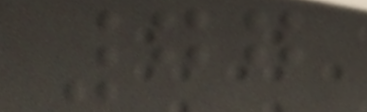77
